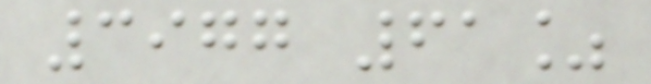3977 61%
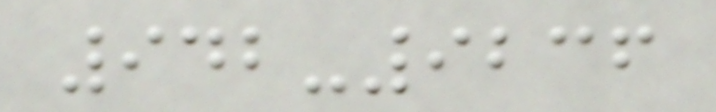942-9236
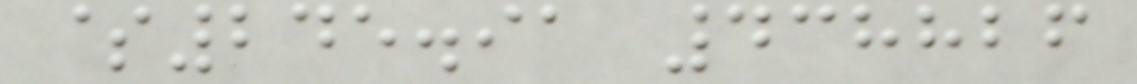$245.91 438826
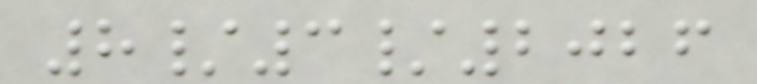8/3/2026
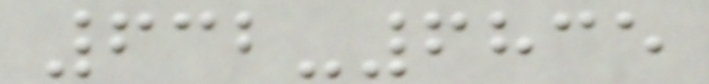632-6835
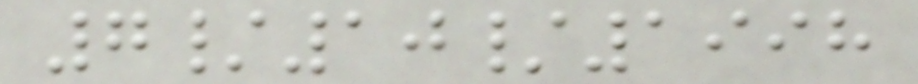7/10/1998
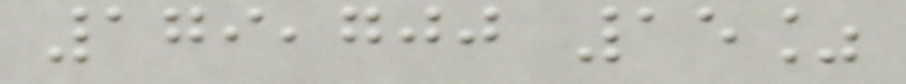179,700 15%
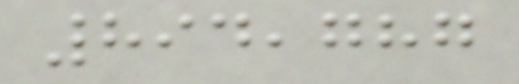894,787
